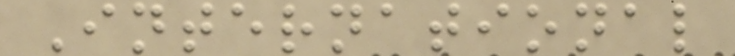International
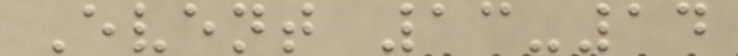Event 13-14
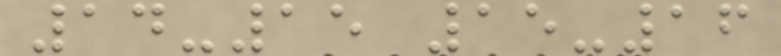14-15 15-16
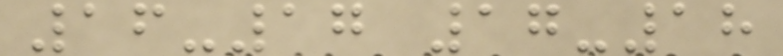16-17 17-18
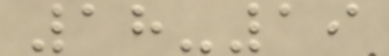18-19
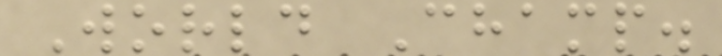World Champ.
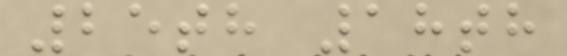25th 18th
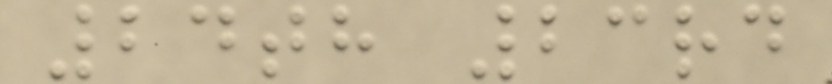24th 23rd
